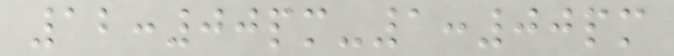12:00pm-1:00pm
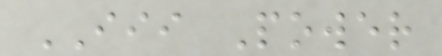III Power
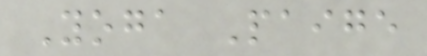Yoga Paige
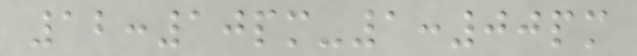12:10pm-1:00pm
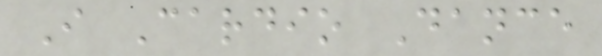I Cardio Dance
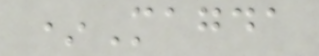*Magda
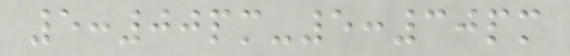5:00pm-5:30pm
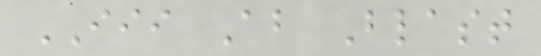III Ab Blast
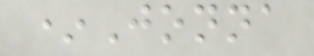*Jonna
